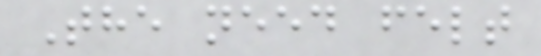The need felt
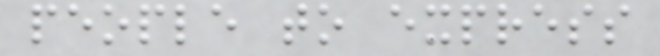people to express
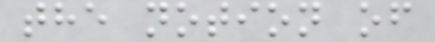the notion of
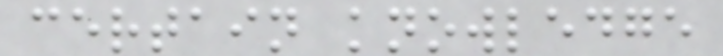certain knowledge
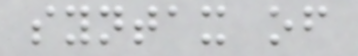syntax of
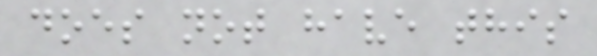does not have this
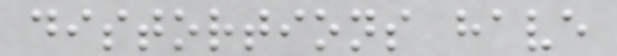distortions have
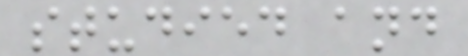studied and
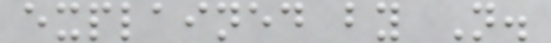explained by N.
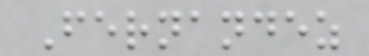Fernandez
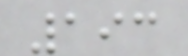193
